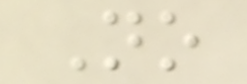No
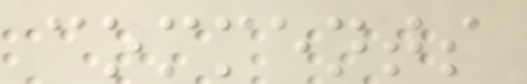comments
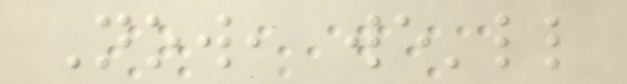Now, we'll
